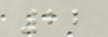22
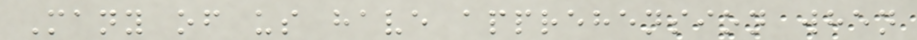Many of us have apprehension when
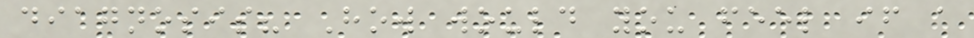diagnosis? How would you feel if a
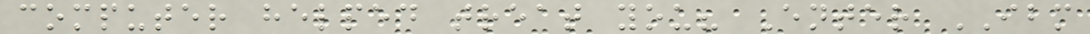computer helped treat you? Enter IBM
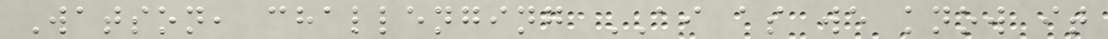Watson, challenging AI as we know it
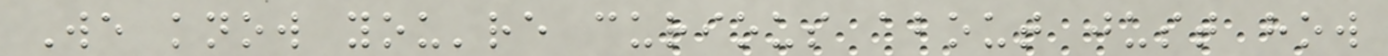We know you're curious about just how
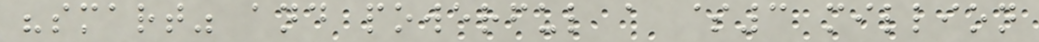"smart" and powerful a $3 million
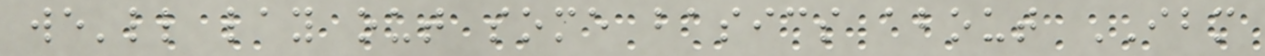we'll lay out some basics about IBM
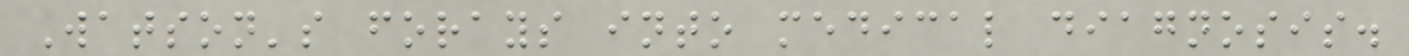Watson's forays into medical diagnosis.
